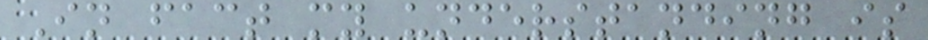In fact my understanding is
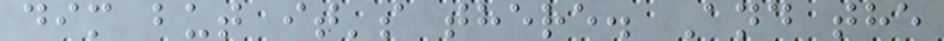dim but it's there. And the
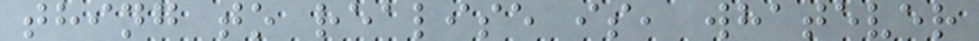thing to realise is, whatever
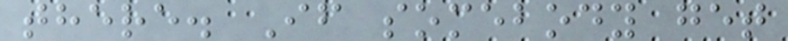there. If somebody get
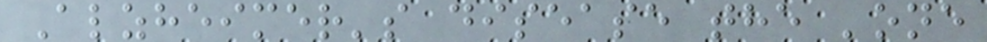Alzheimer's disease the 'one
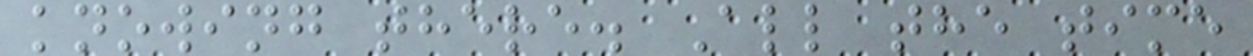knowing there. All the time
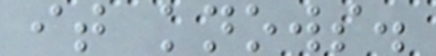it knows.
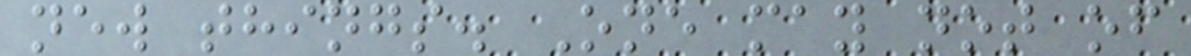new things. One may not of
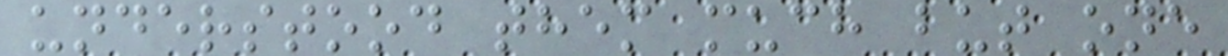understood them much but one
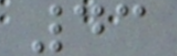43
